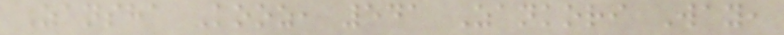Zansha Kooz, 541 Zankori Way,
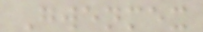Gwenmex
